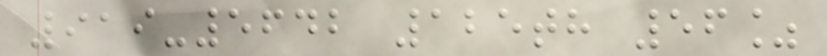919-5642 125th 56%
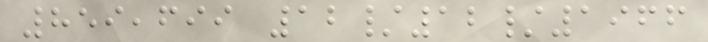859,699 12/12/1966
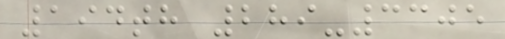194th 289-3305
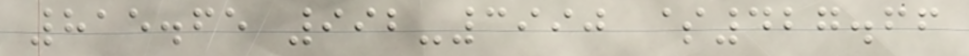815.65 992-3990 $427.66
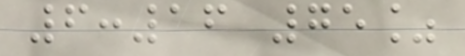6:16 75%
